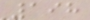198
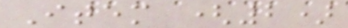Item (2)
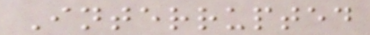Interrupted
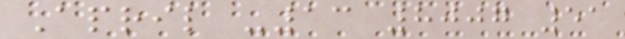April -13 8007 51
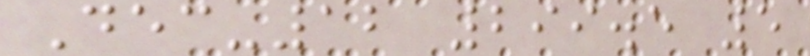Dec-12 299.5 5
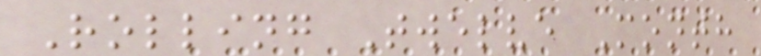Rolling Twelve Month
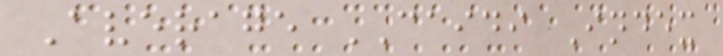Average CAIDI Index
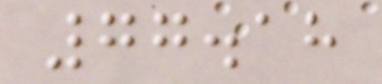77.18
